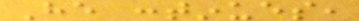He continues,
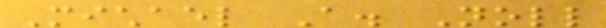Michael A. Noll
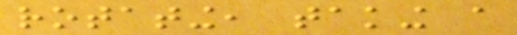rotating, taking a
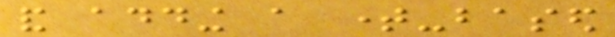and adding a time-based
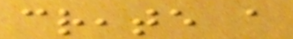create a
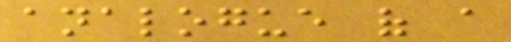analogue of a
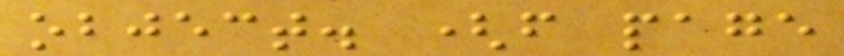object. (from page
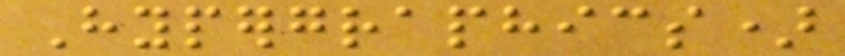Hypergraphics)
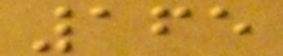165
